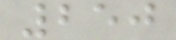250
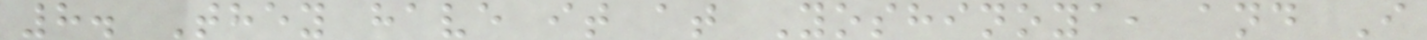8. They have it at Yoshinoya, and I
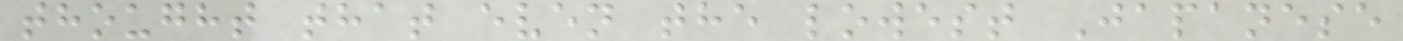thought that even the lowest Japanese
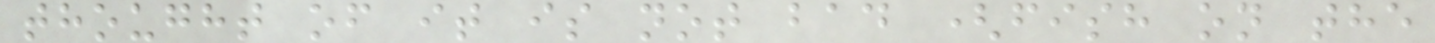thought of it is not bad (fish on the
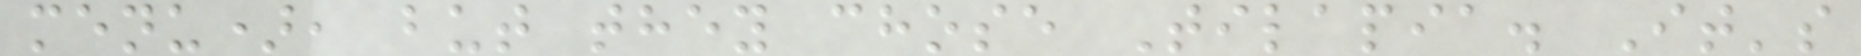menu), but they chose Tilapia. It's
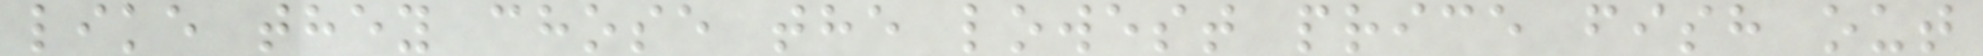like they chose the lowest price fish out
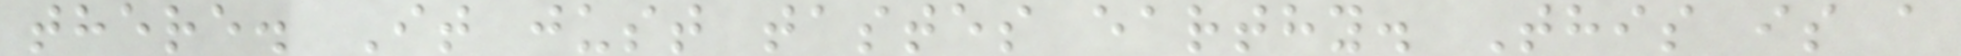there. It just tastes earthy. This is a
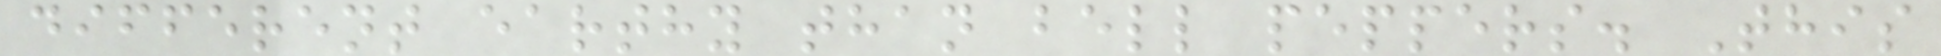different earthy than bell peppers. This
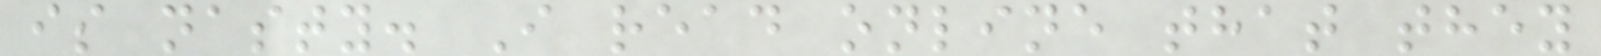is nasty. I read online that they
